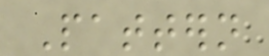Pattern
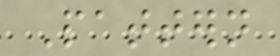Pattern
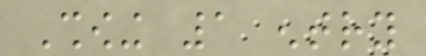Showing 1 entry
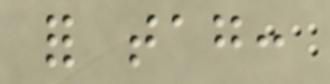for tag:
